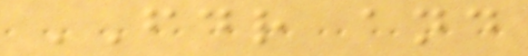FDR and
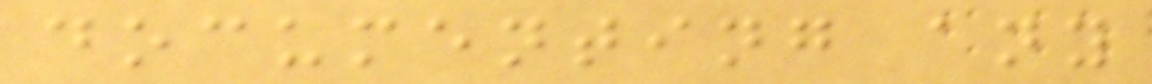documenting any
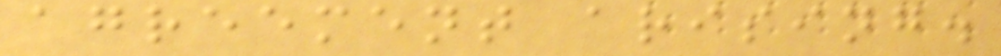agreement arising.
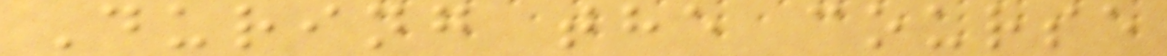During the course
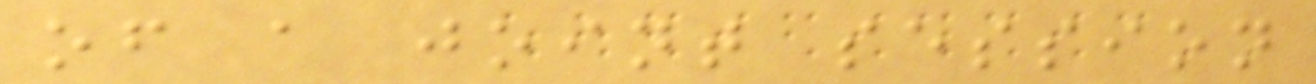of a joint session
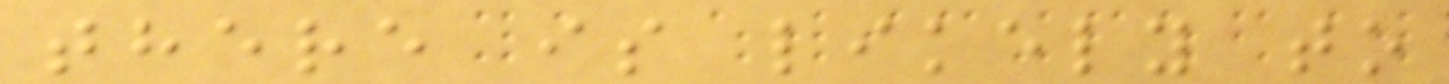there is likely to
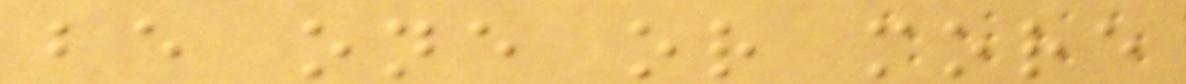be one or more
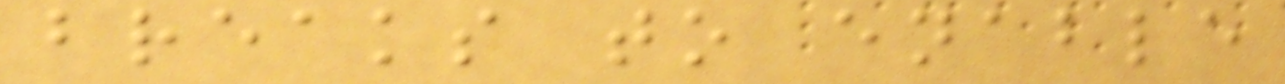breaks to enable
